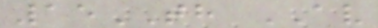15TH AV
